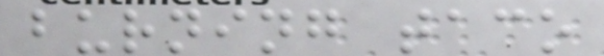burning taco
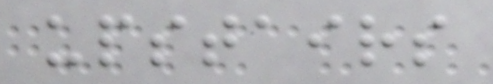upstairs
